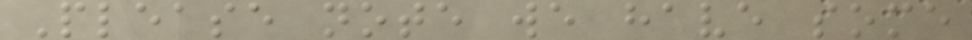Please note we have some
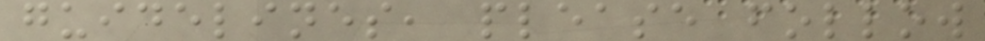guidelines, please follow
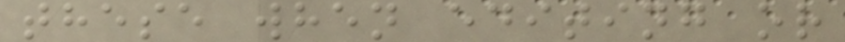these when editing or
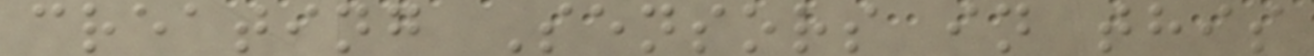creating Sensors in this
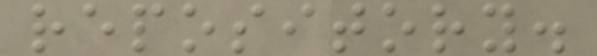repository.
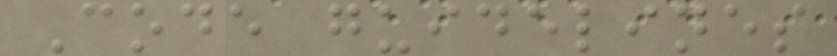Code guidelines
